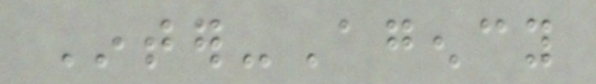Inter-Agency
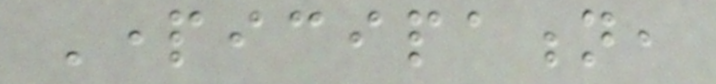Participation,
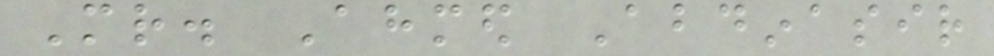Mr. Ahmed Abdinasir
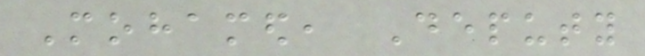Mohamed, Deputy
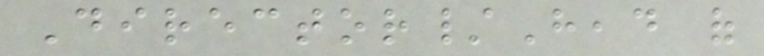Director/Head of
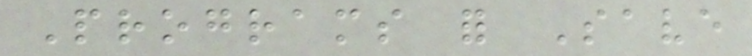Programs for Save
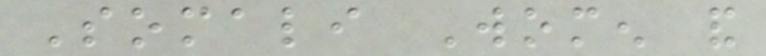Somali Women and
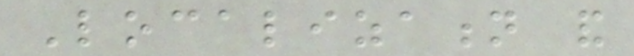Localization and
